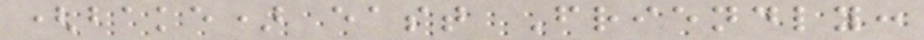(bake) east Friendly:
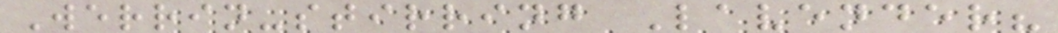Werrin-stirring Lavender?
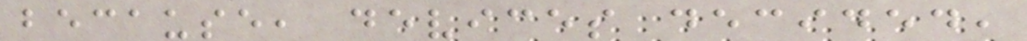because, devices decided,
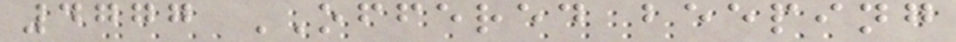4777 OFFERED beeping
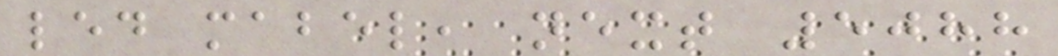led mabel, next 5088
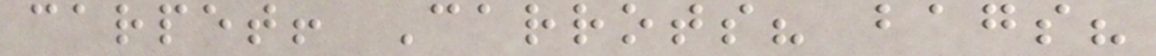carpet! Carrots? bags?
